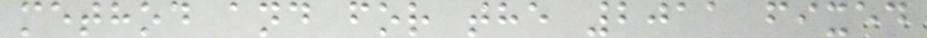method and for the 2011 fixed
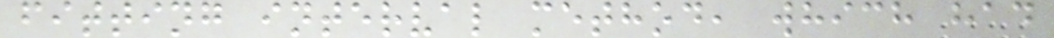fitting interval method, which had
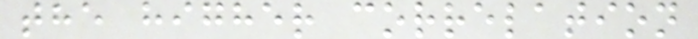the higher correlation
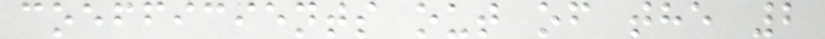coefficients out of the 2
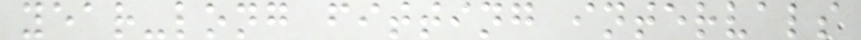year-long fitting intervals
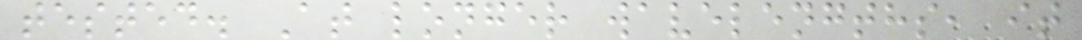tested. At longer wavelengths, it
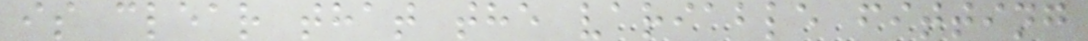is clear that the variable fitting
